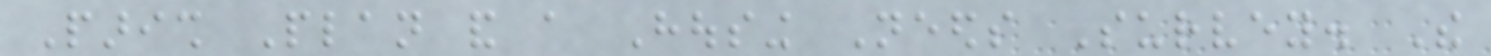Parish Plan and a Housing Needs Survey. The
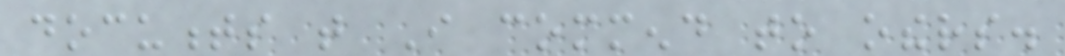documents that I commend to others.
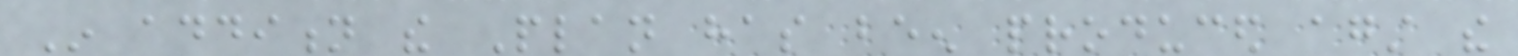In addition the Plan has been produced against the
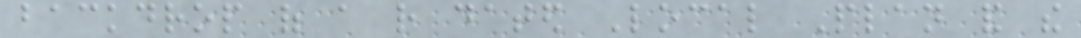backdrop of a rather dated Local Plan and the
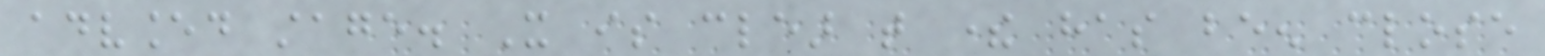advanced stage. It is clear that there has been close
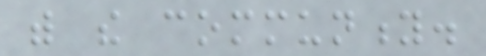with the community.
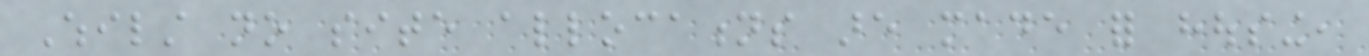Whilst no site allocations are made for housing,
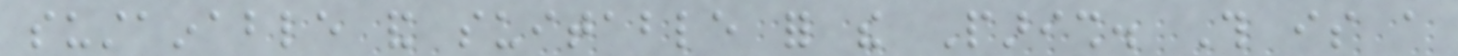sustainable and suitable for the Parish. This is a
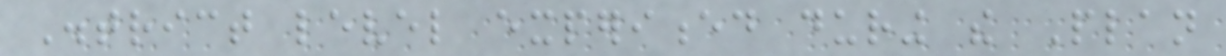District level experienced during the Plan
